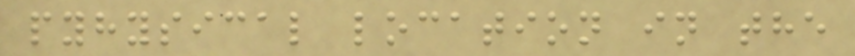pyhysical location in the
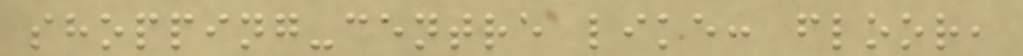shopping-centre like: floor,
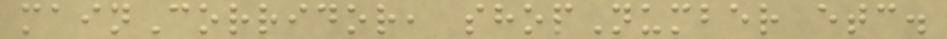mainCorridor, shopNumber etc.
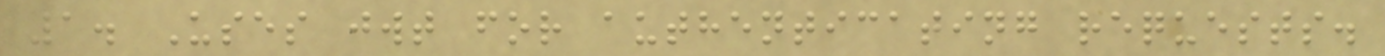1. Uses jwt for authenticating requests.
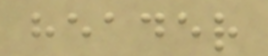header
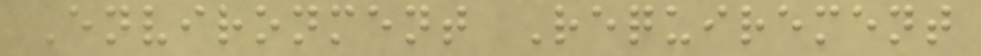Environment Requirement
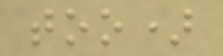too)
